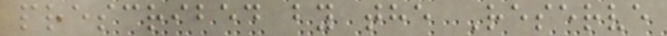prescribed by the Reserve
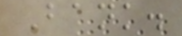Bank.
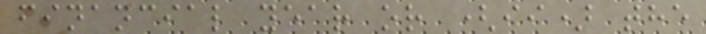financial year or (ii) the
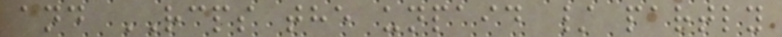and RCPS the unpaid / partly
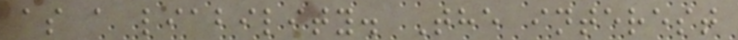as a liability. The interest
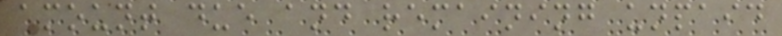amount due and remaining unpaid
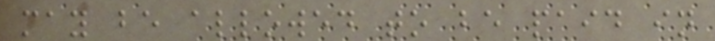may be allowed to be paid in
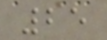25
